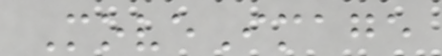MoveImage
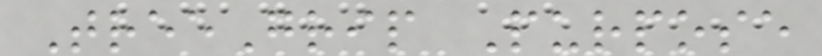TreeGrip Purpose
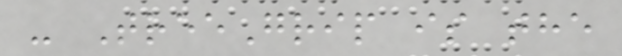- TreeGrip is the
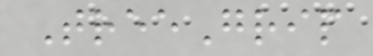TreeGrip
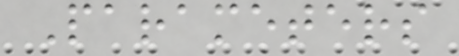Parameters
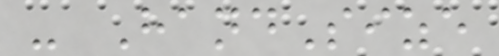- HandSize
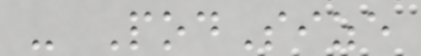- PodSize
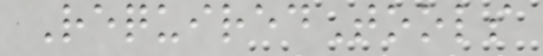RequiredTools
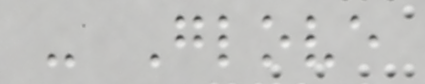- Glove
